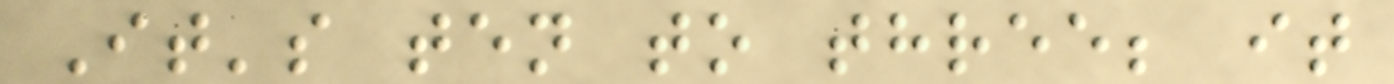It's ten to three; it
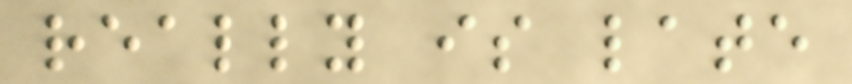really is late
